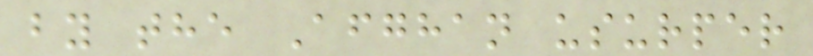by the Afghan usurper
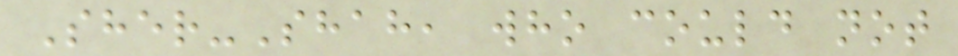Sher-Shah, who could not
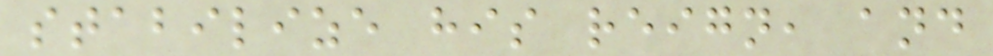stabilize his reign, and
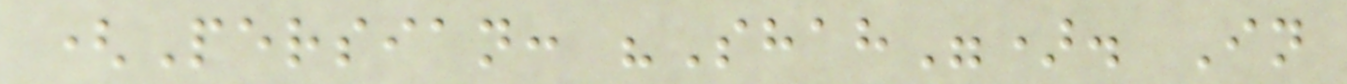(Persian: "Shah"). In
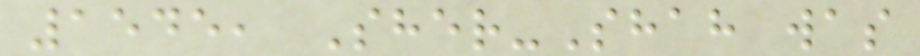1545, Sher-Shah was
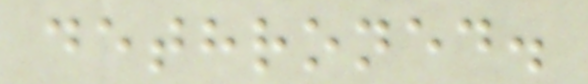dethroned.
